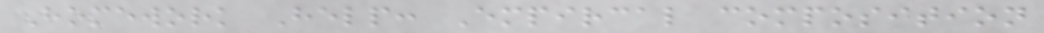Homework Help: Empircal composition
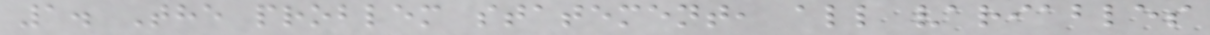1. The problem statement, all variables
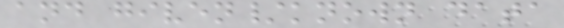and given/known data
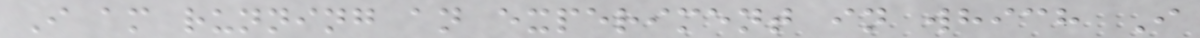I am running an experiment in which I
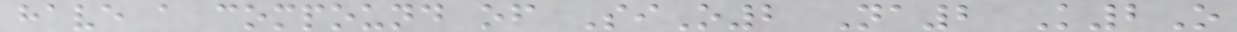have a compound of SiO2 Na2 K2O
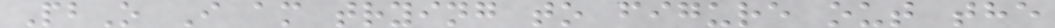PbO I am trying to figure out the
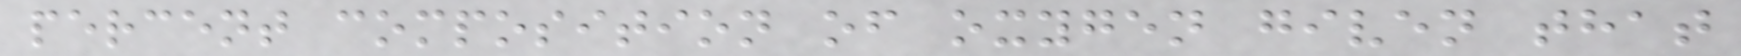percent composition of oxygen given that
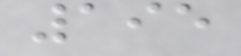195
